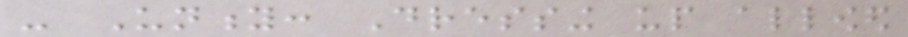- Unity: Dressing up allowed
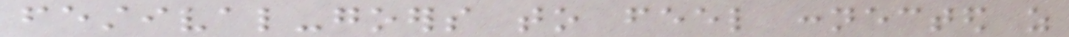festival-goers to feel connected as
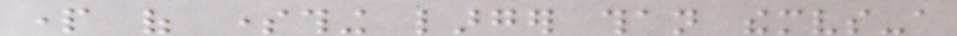part of something larger than themselves-a
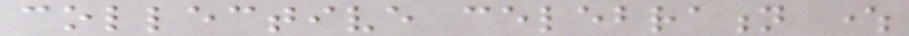collective celebration where
